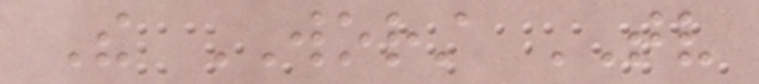The WORST TV
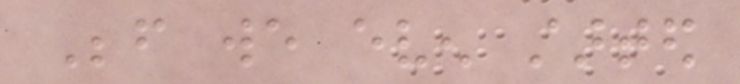Before we even started
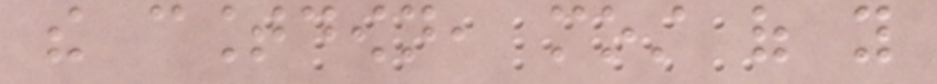the countdown, most of you
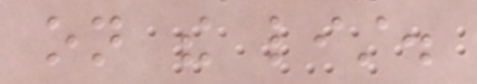on the list.
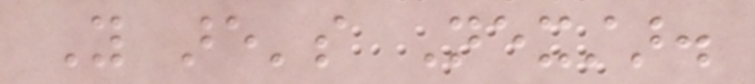You are's Nexstar.
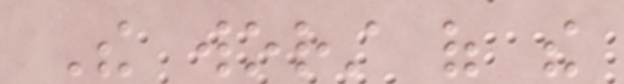The worst of the
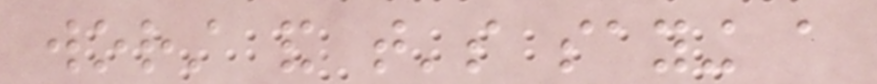worst and that's saying a
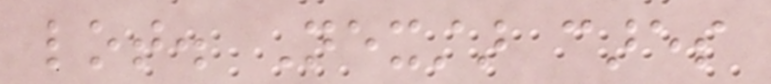lot. Nexstar cares
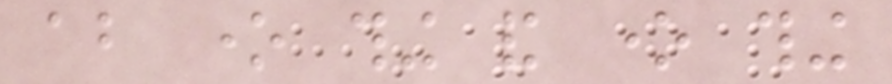about one thing and one thing
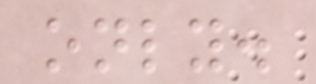only.
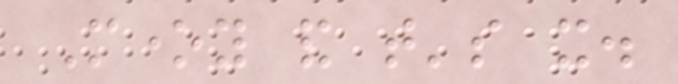Money and that's it.
